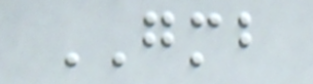GMB
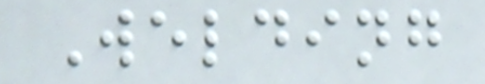Welding
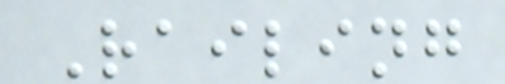Railing
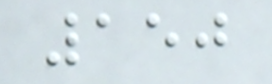150
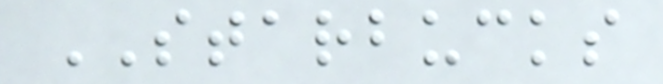STARBUCKS
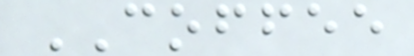COFFEE
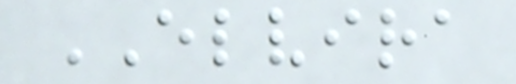ELVIRA
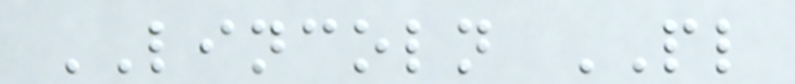LINCOLN PL
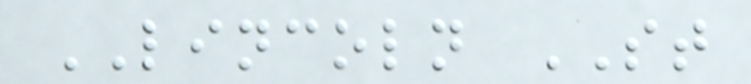LINCOLN ST
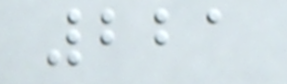221
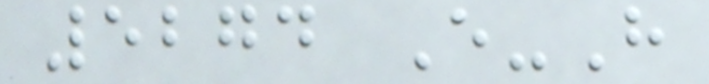5274 E-H
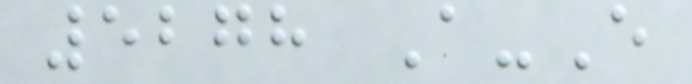5278 A-E
